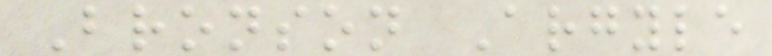Bronson Argyle
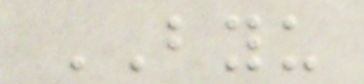BYU
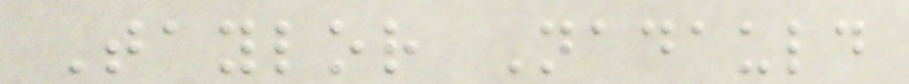Taylor Nadauld
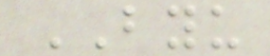BYU
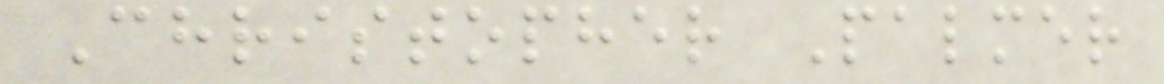Christopher Palmer
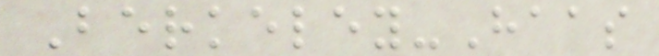Berkeley-Haas
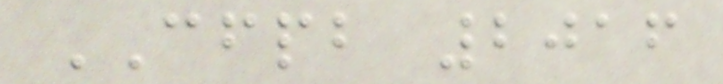CFPB 2016
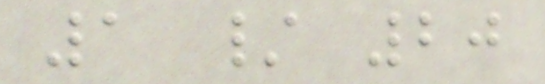1 / 20
